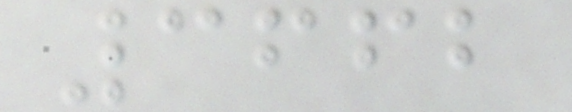3662
